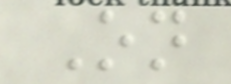On
